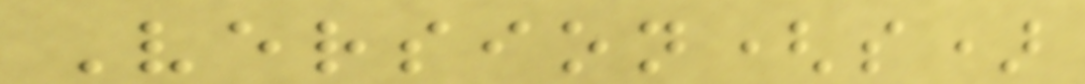Version(s)
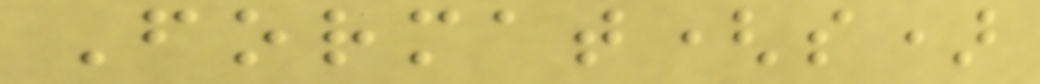Format(s)
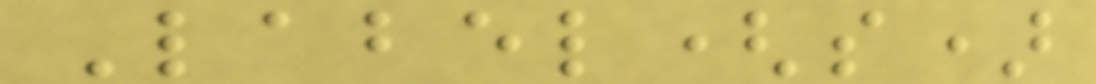Label(s)
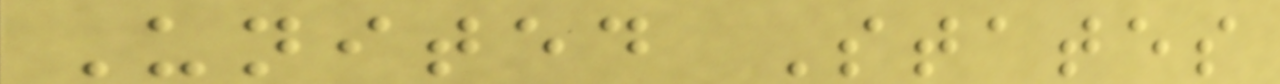United States
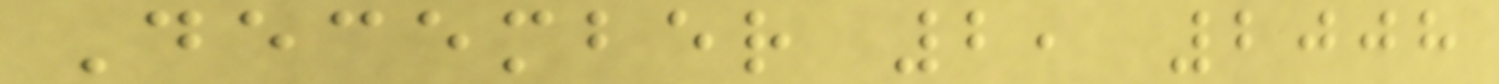December 2, 2008
